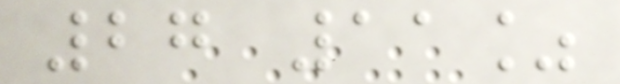27 11%
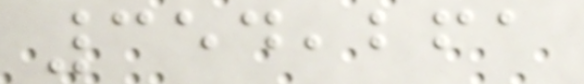354,261
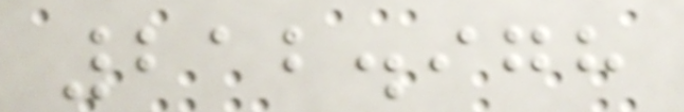212.978
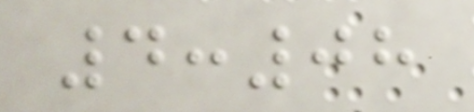4:08
